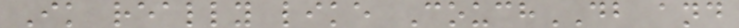Ik really like CouchDB and
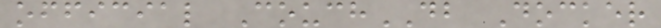official CouchDB Docker
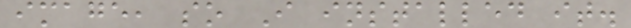image, so I installed it.
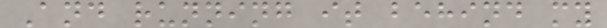And running it behind my
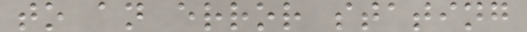to an error stating
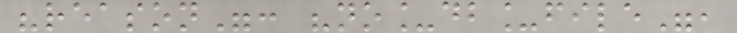"reason": "no_db_file",
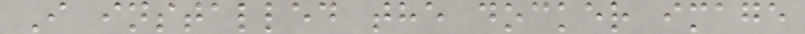I installed the docker image
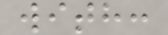with:
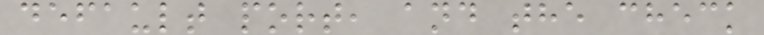default port, and the check
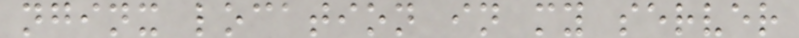nginx location in my server
